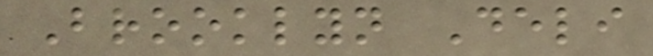Brooklyn Deli
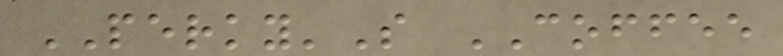PERKY'S COFFEE
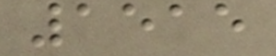1515
